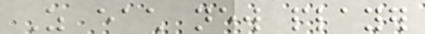As each new player
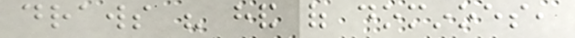draws his hand of dominoes,
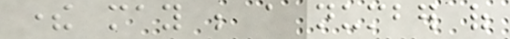there may be a number of
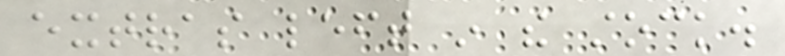extras left in the stock.
